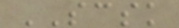SCSK
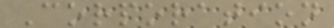Corporation
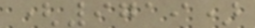(9719)
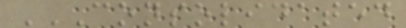CONSOLIDATED
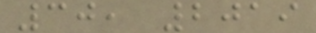30, 2019
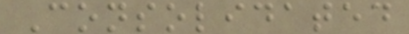Consolidated
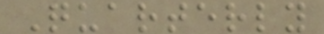Quarterly
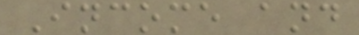Income and
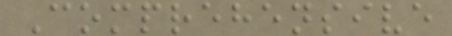Comprehensive
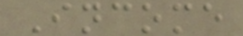Income
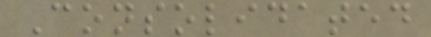Consolidated
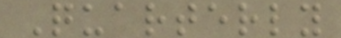Quarterly
